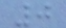0
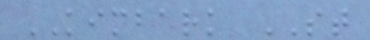KIMBARK ST
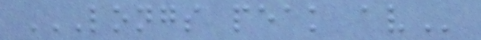LONGS PEAK AV
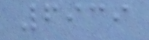6939
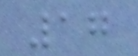17
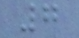7
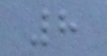8
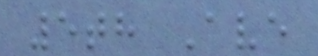5th Ave
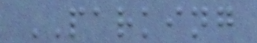PARKING
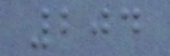204
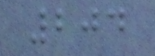204
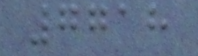7718
